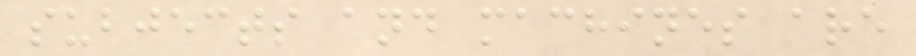subjects and machines are
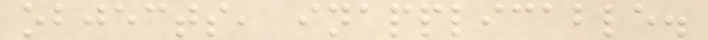objects, inapplicable.
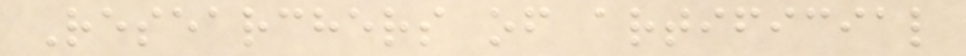Researchers of artificial
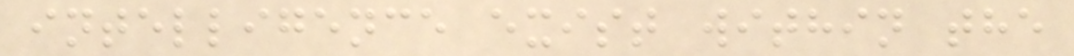intelligence exist within the
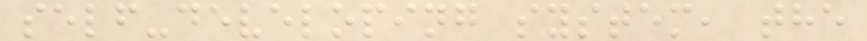self-developing system, the
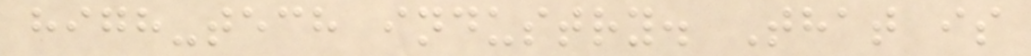high-tech industry. That is
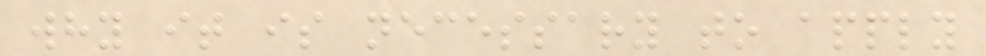why it is necessary to apply
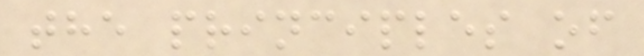the principles of
